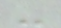-
